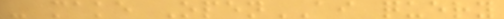- make OpenAI query
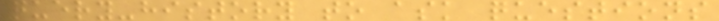query-history to ask questions
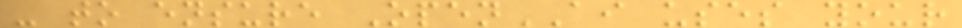- to ensure OpenAI uses your
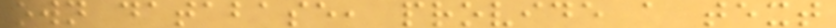own database, provide a text
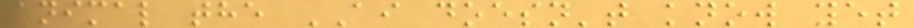animal the AI doesn't know yet
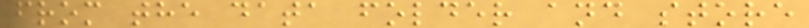from the data folder and store
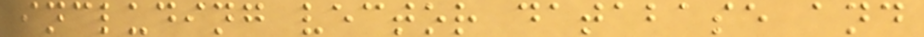including vector database and
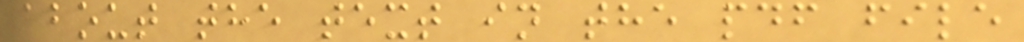about the text in the pdf file
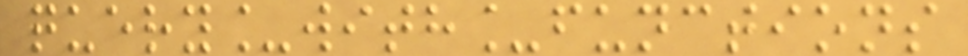query_with_functions
